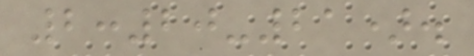2:20-21).
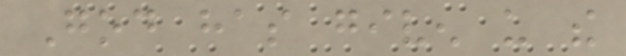God has given us the
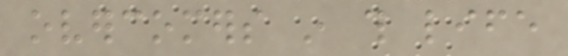overcomers in this life
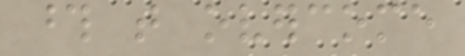those that overcome
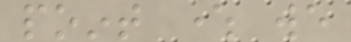point where we
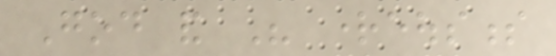God and His righteousness
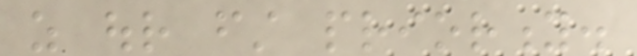as our first priority.
